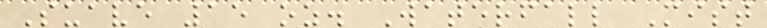Suave 15 oz. Waterfall Mist
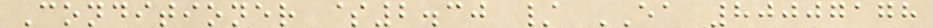Conditioner $2.30 / EA 80007178
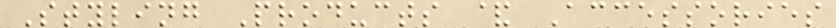Styling Products & Accessories
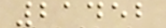21452
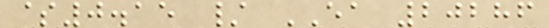$0.15 / EA 20286
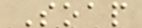Soap
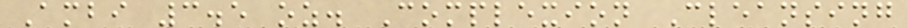Ambi 3.5 oz. Complexion Cleansing
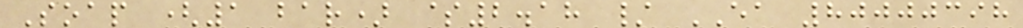Soap (1 bar) $2.18 / EA 80000398
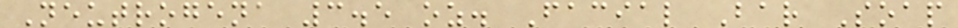Neutrogena 3.5 oz. Facial Bar Soap
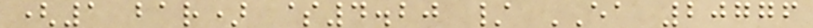(1 bar) $4.20 / EA 20776
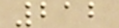212
